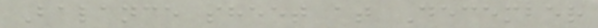Balance sheet at December
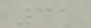31
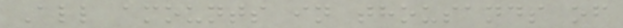All amounts in thousands of
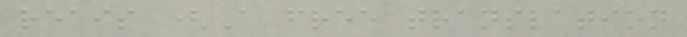reais (A free translation
